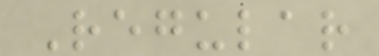Regular
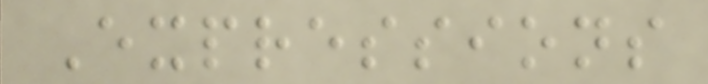Expressions
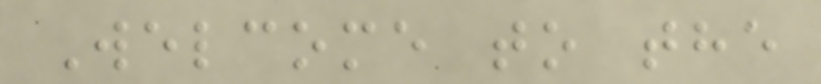Welcome to the
